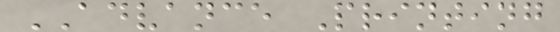ADVANCE Printing
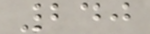240
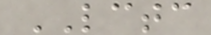LCTC
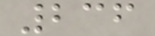236
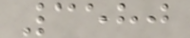3580
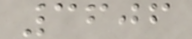3606
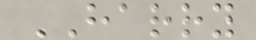HARRY
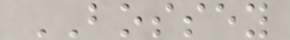BOSSEY
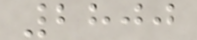2800
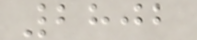2802
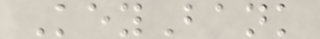KeyBank
